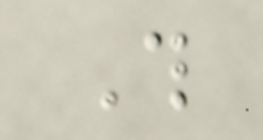This
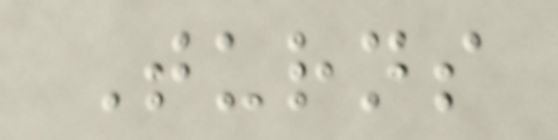Turns
